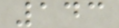143
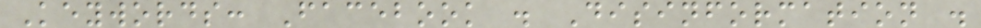Keywords: Facebook . Disinformation .
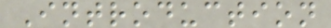Introduction
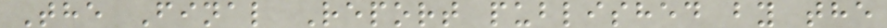The Final Report published by the
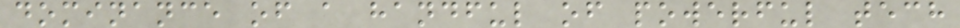dominance of a handful of powerful tech
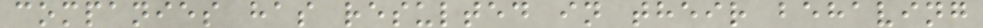companies has resulted in their behaving
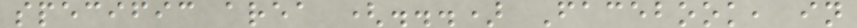specific area (...) Facebook, in
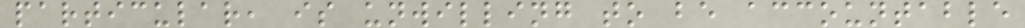particular, is unwilling to be accountable
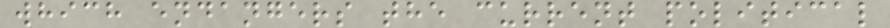which endangers the current political
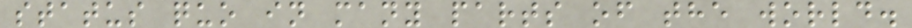status quo in many parts of the world.
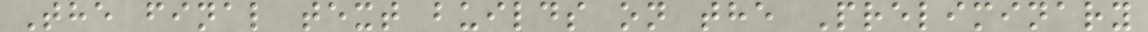The final text builds on the Preliminary
